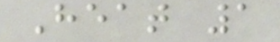Heat 1
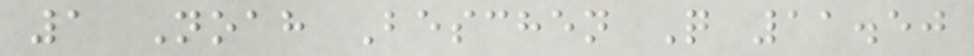1 Noah Beschen Q 11.50
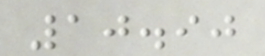10.90
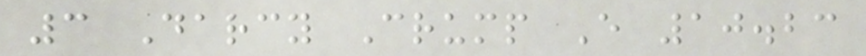3 Darcy Crump E 10.23
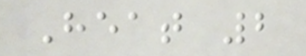Heat 2
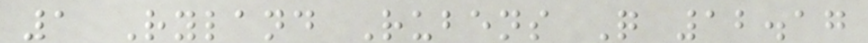1 Ryland Rubens Q 12.17
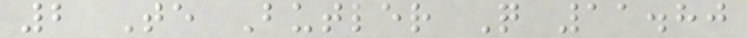2 Te Butler Q 11.80
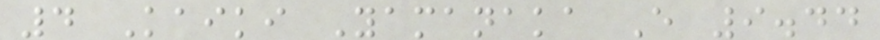4 Kaiki Yamanaka E 9.44
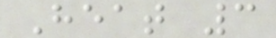Heat 3
